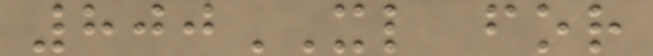800XL for
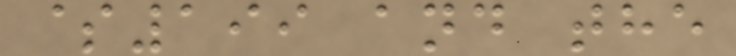$199 and the
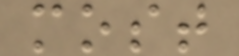most
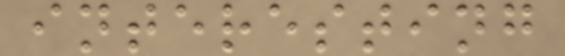interesting
